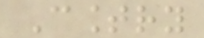Country
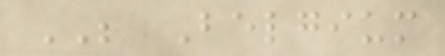BE Belgium
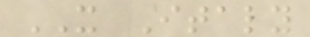IT Italy
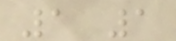1 1
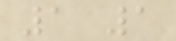1 1
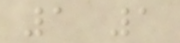1 1
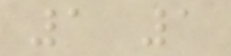1 1
